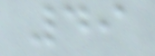49
